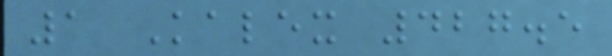1 Kalex 427.5
